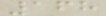168
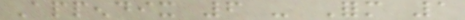Appendix 6 - Form 1
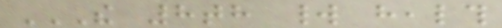THE 8TH WORLD HEALTH
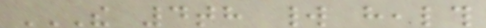THE 4TH WORLD HEALTH
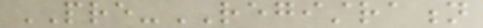PRE-REGISTRATION
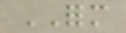FORM
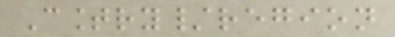Country/region
